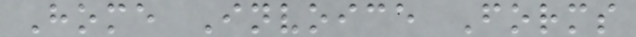Home Invoice Forms
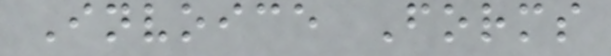Invoice Forms
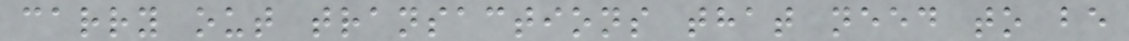carry out transactions that need to be
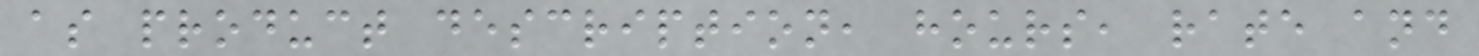as product description, hours, rate and
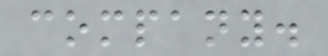company.
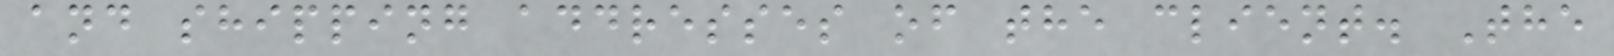and shipping addresses of the client. The
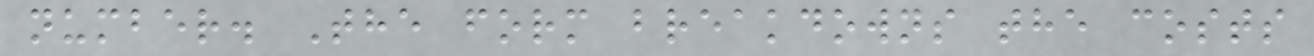number. The form breakdowns the costs
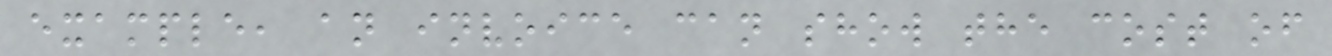example, an invoice can show the cost of
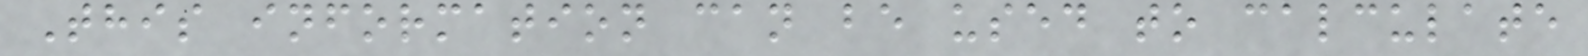This information can be used to calculate
